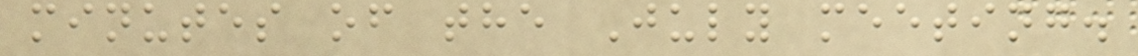minutes of the July meeting.
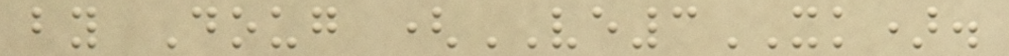by Doug (VE3XK).
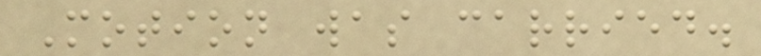Motion was carried.
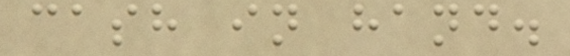cash in hand.
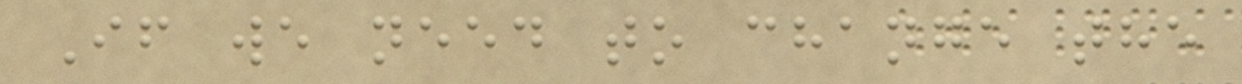If we need to change the
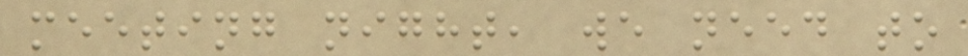meeting night, we need to
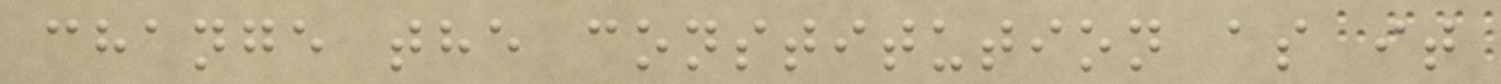change the constitution as it
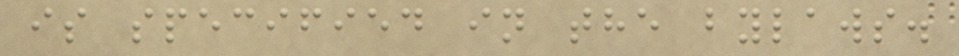is specified in the bylaws.
